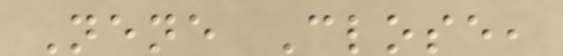Nene Close,
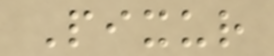Pixur
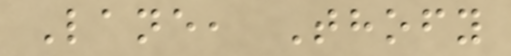Lane, Thofy
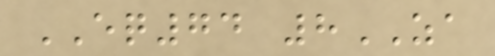EQ74 8ZA
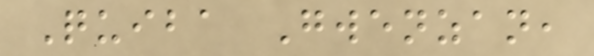Quiba Gwenzan,
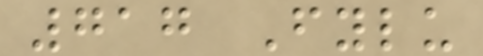717 Fylu
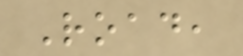Road,
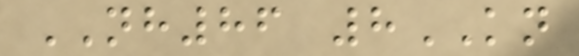NH86 8KN
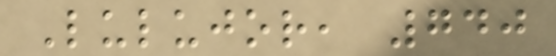Lulujor, 740
